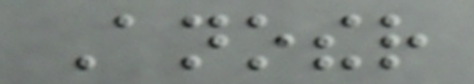Another
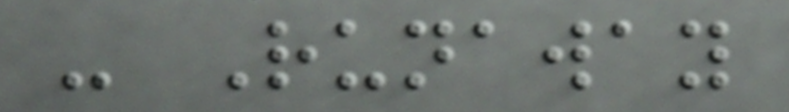- Runaway
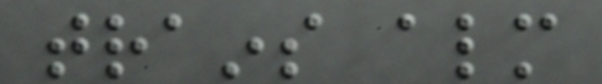trains almost
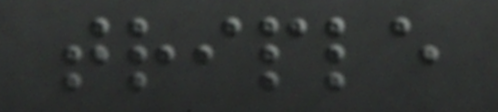triple
